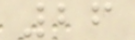26
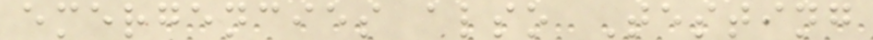emergencies also Testing
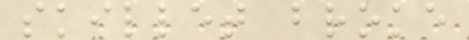skillet broke
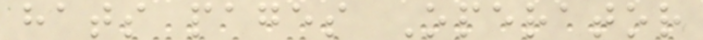hats pages Operator
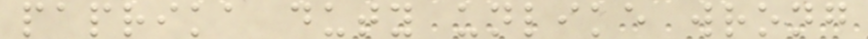paprika duty unlike wrong
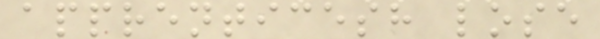apprenticesh lose
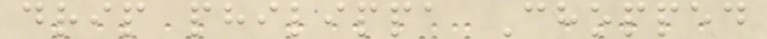drip philippa Chopped
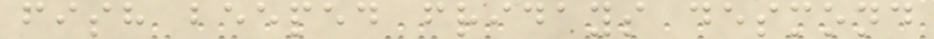fish beeped fridays desmond
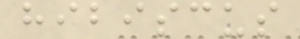hibiscus
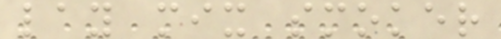lay mix smoker
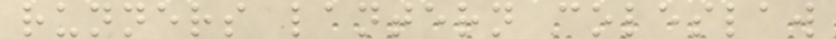runners lantern coleslaw
